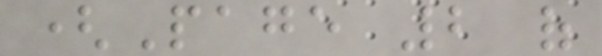(Page 2 of
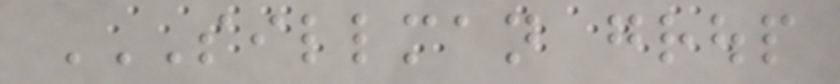SILLMAN GROUP
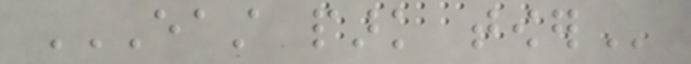EAST PARK TOWER
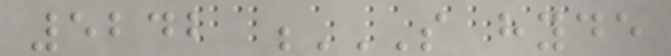5242 S HYDE
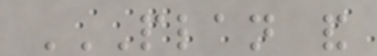PLAN AND
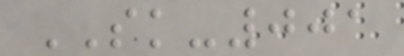SK-001
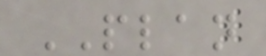PLAN
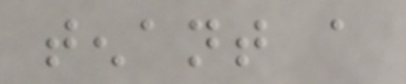tenant a
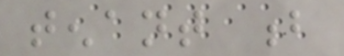tenant b
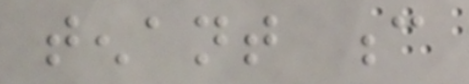tenant c
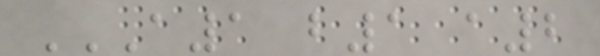A1 B1 A2
